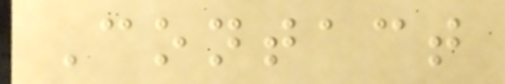Contact
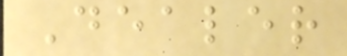Dealer
